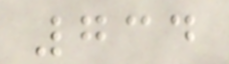734
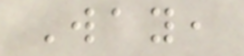Way,
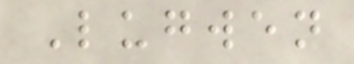Lugwen
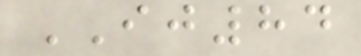IJ84
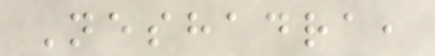Neshadra,
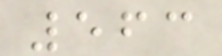563
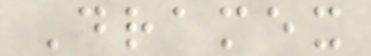Dramex
